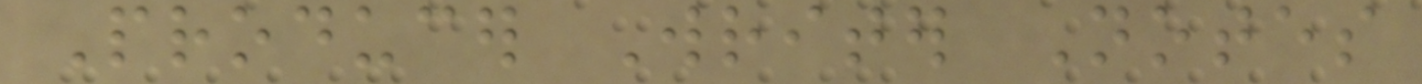Producer Writer Notes
